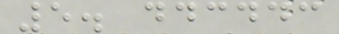5. ddcddc
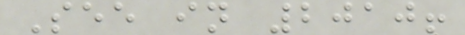See in 2010!
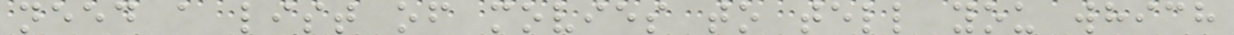need a list of movies to tell you which
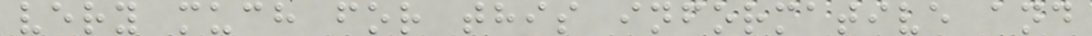very much for this informative and
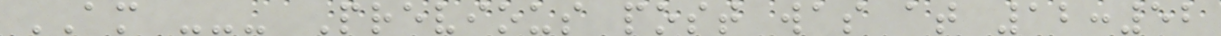AM --- Previous post was at 12:52
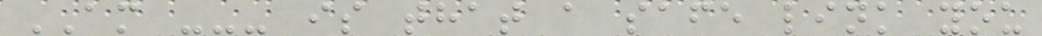AM --- is that a safe link you
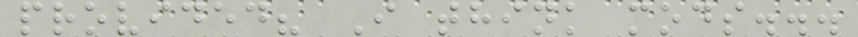provided? I think mods...
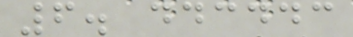6. ddcddc
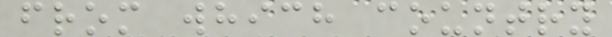from which country
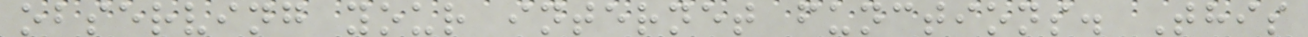observing your internet functions. This
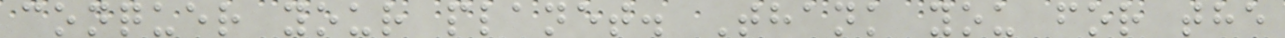conquer your planet. Thank you for the
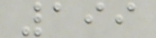199
